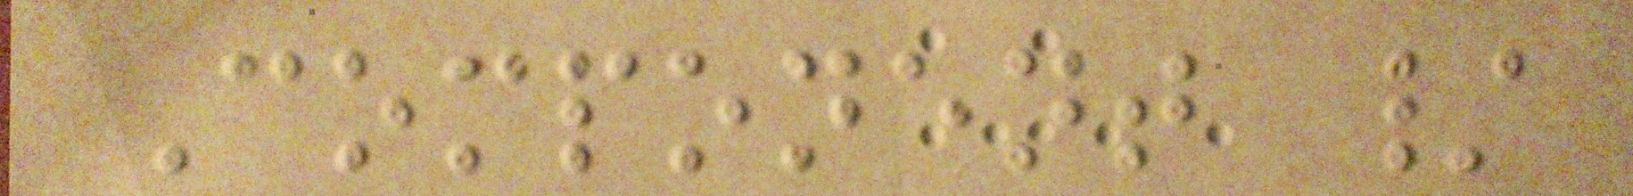Component /
